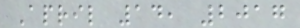April 14, 2017
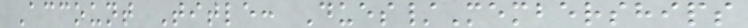Account Title: Dues/Memberships
